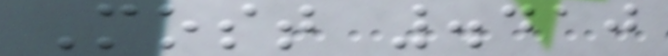Most .410
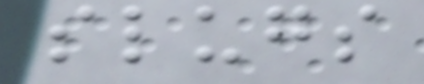slugs
